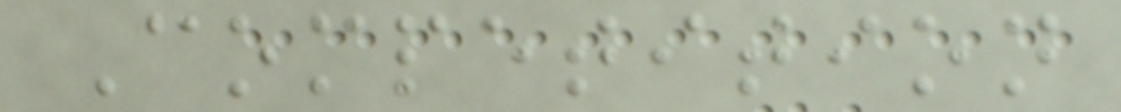Competition
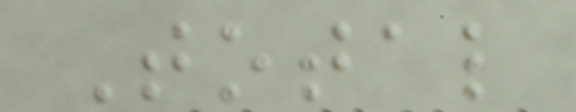Total
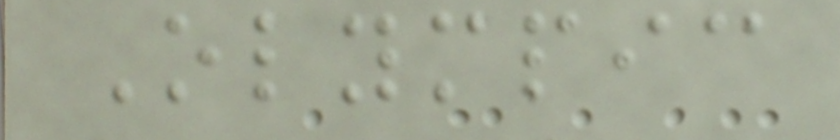Olympic
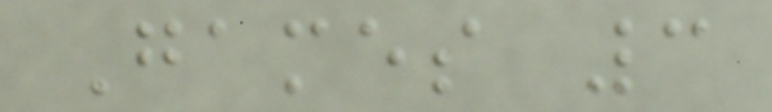Games 3
